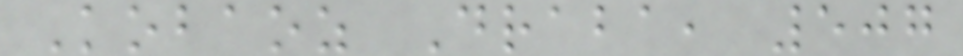Kobaoz Draba, 507
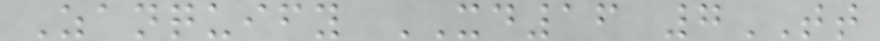Zanquify XD16 7TT
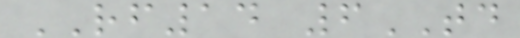RF14 6TD
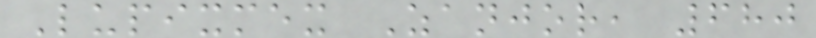Lupixmex Zanjor, 680
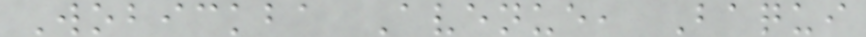Wobickba Avenue, Baqui
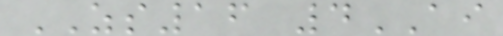ZS16 4AI
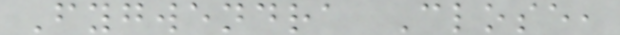Fygwendra Close,
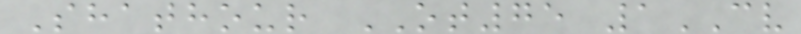Shathour OT75 1CV
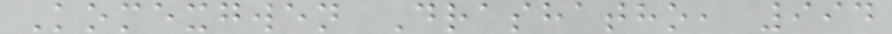Komexgwen Drashatho, 994
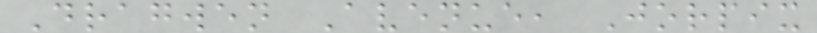Dragwen Avenue, Jorpix
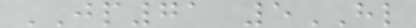JP71 5HL
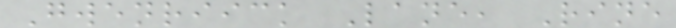Gwenriick Lane, Rine
